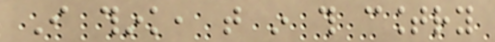I think, that in this country
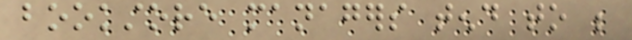bookstore managers tend to be
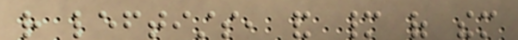rather leftists, and many of them
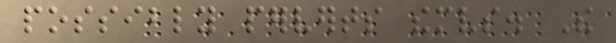possibly perverts themselves. The
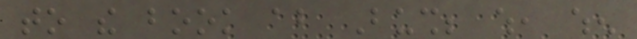to the book about Bush; which, when
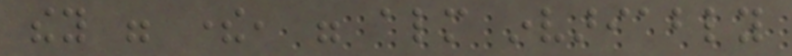they were there, were almost invariably
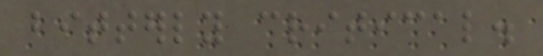bitterly critical.
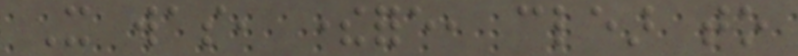It was, therefore, clear to
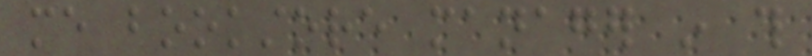me bookstore manager in this
